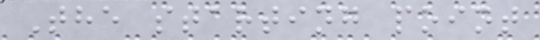The starting point
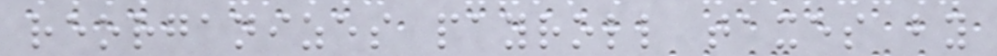reorganizes payroll taxes by
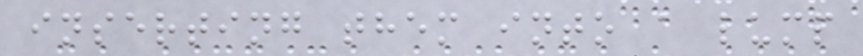inserting them into a lump
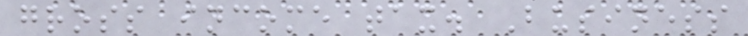gross income tax. Business
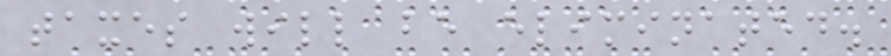taxes will be eliminated.
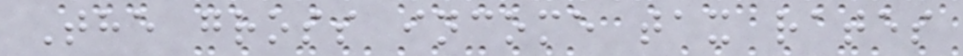The gross income tax rates
